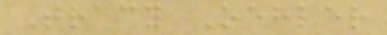Tracy Oehler
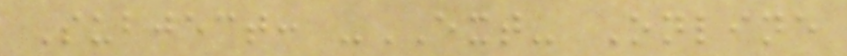Subject: -EXT- Online
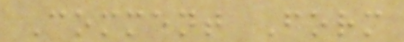Comment Form
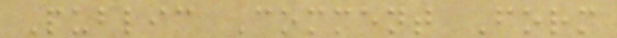Public Comment Form
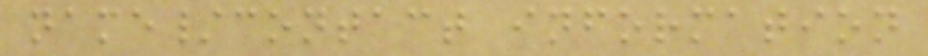name/contact information
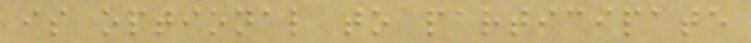is optional to participate
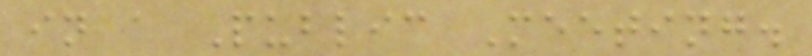in a Public Meeting.
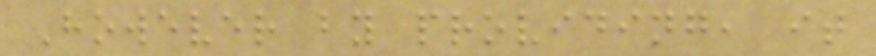However by providing, it
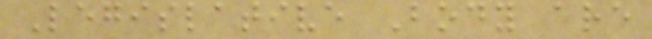Legislative Body are
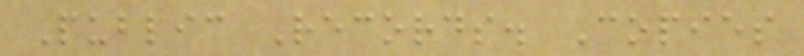Public Records. Copies
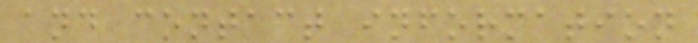and contact information
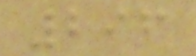296
